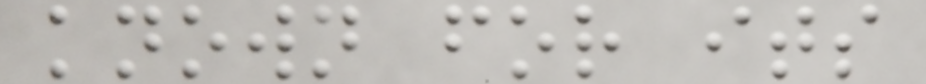known for its
